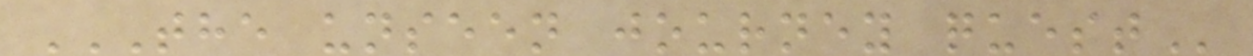THE UNSEEN JOURNEY QUEST
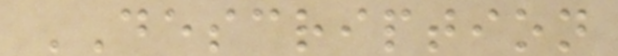DESCRIPTION
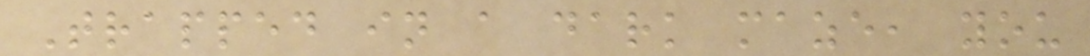Trapped in a dark maze, you
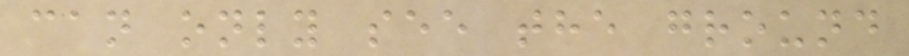can only see the ground
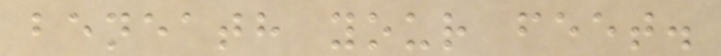beneath your feet.
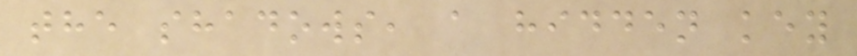the shadows, a hidden key
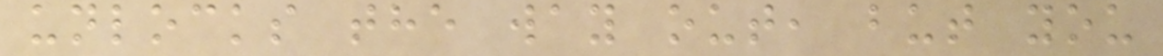unlocks the way out, but you
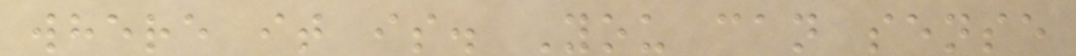where it is. You can sense
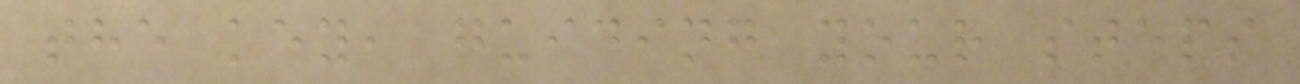the key, guiding your steps
